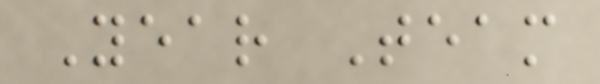Year Team
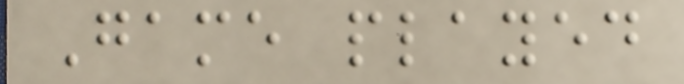Game played
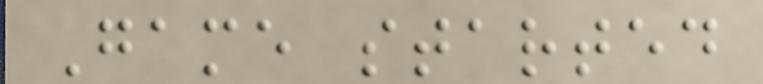Game started
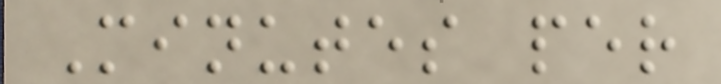Minutes per
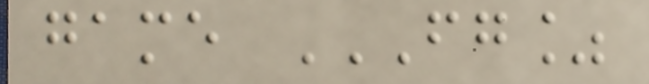game FG%
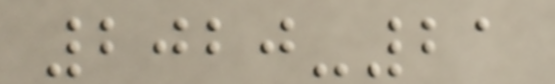2020-21
